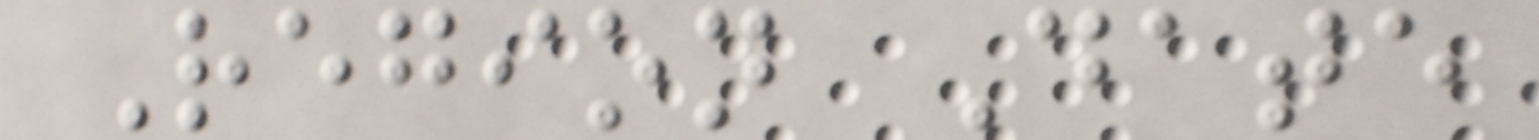Region Date
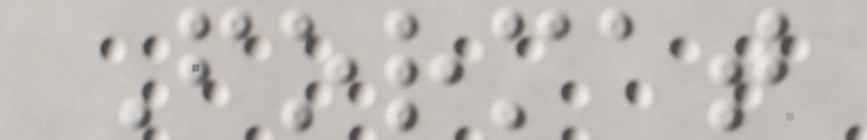Format
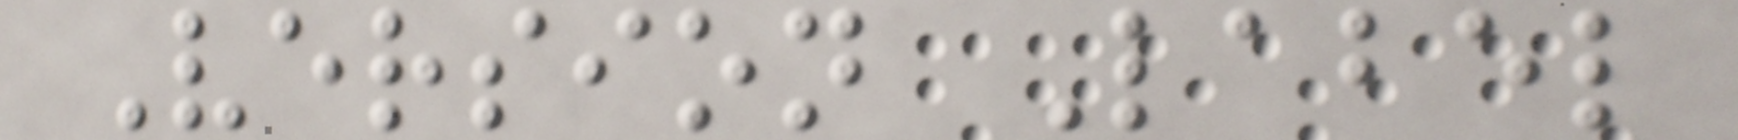Version Label
